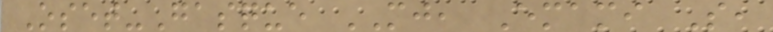Oset-Gasque MJ, Emami S,
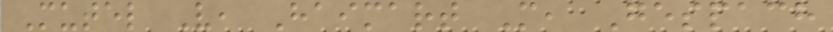Mutel V, Haimart M, Gespach
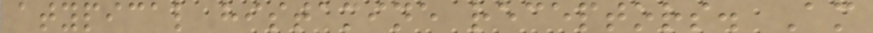atypical histamine receptors. Am
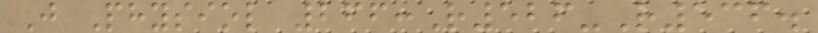J Physiol 266:R526-R536.
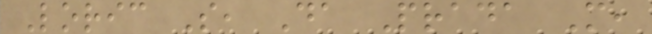Loric S, Da Prada M,
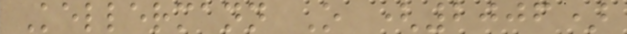Kellermann O (2006)
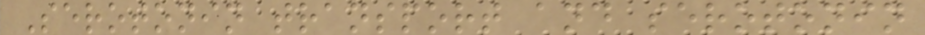Serotonin transport and serotonin
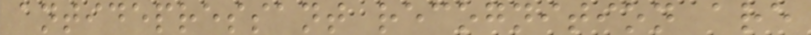antidepressant recognition are
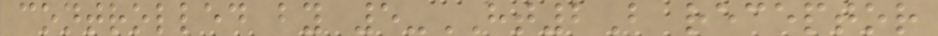controlled by 5-HT2B receptor
